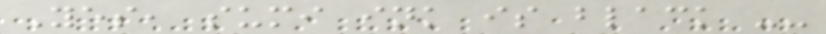Yes, sumi ink is black --
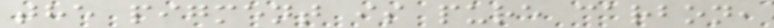the pigment is pure carbon,
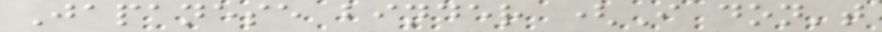Japanese binder (I don't
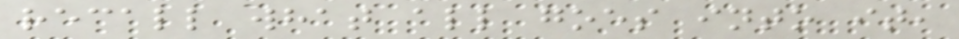recall what all goes into it,
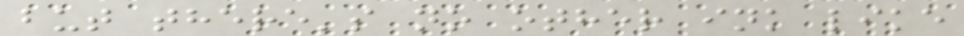but there's no other ink like
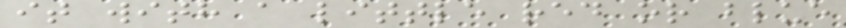it with a little red or blue
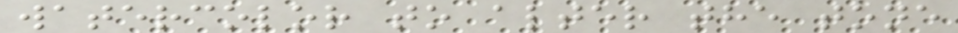watercolor to alter the tone
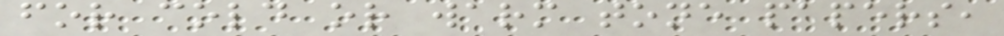for cold or warm tone papers,
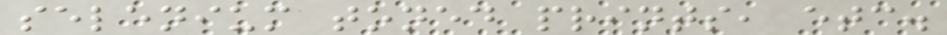selenium toned prints, etc.
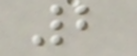2
